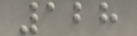128
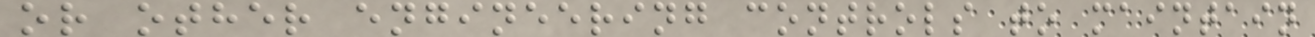or other engineering controls to maintain
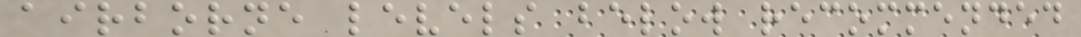airborne levels below recommended
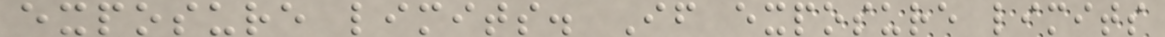exposure limits. If exposure limits
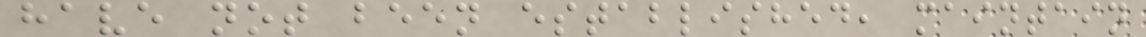have not been established, maintain
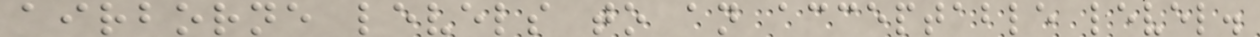airborne levels to an acceptable level.
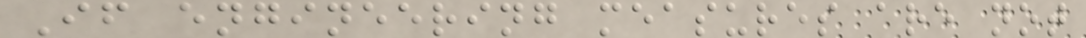If engineering measures are not
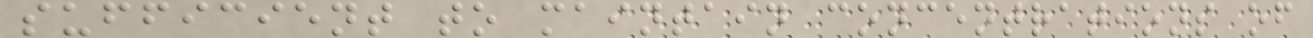sufficient to maintain concentrations of
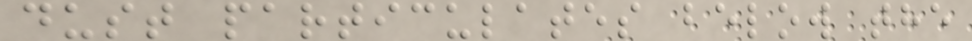dust particulates below the
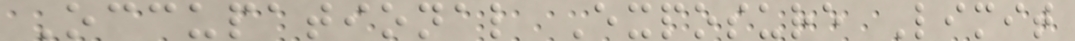Occupational Exposure Limit
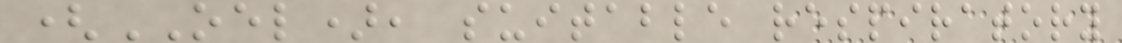(OEL), suitable respiratory
